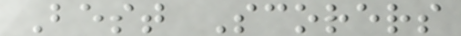Best Scorers
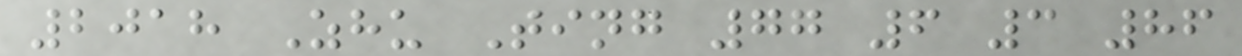2018 Zhu Ting 77 6 3 86
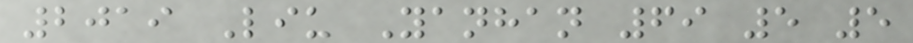2019 Liu Yanhan 69 5 5
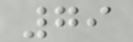79
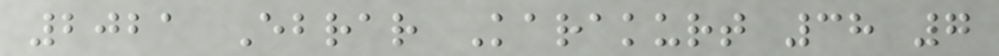2021 Ebrar Karakurt 38 7
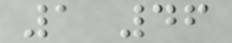1 46
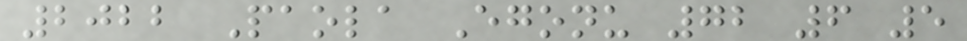2022 Paola Egonu 72 6 5
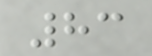83
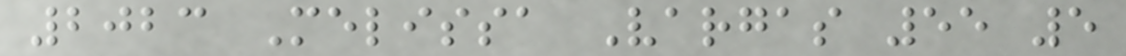2023 Melissa Vargas 55 5
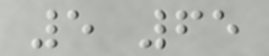5 65
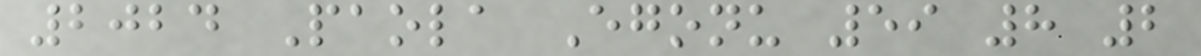2024 Paola Egonu 59 8 2
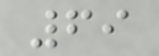69
